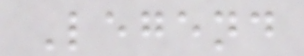Legend
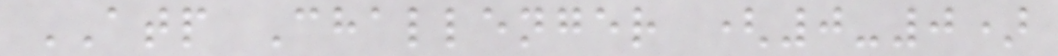ATP Challenger (0-0)
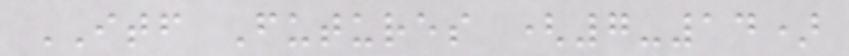ITF Futures (7-14)
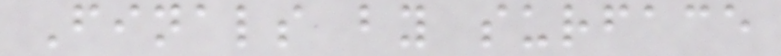Finals by surface
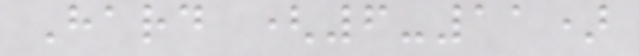Hard (6-11)
